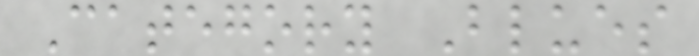Category Blues
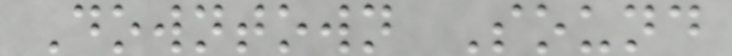Downtown Sound
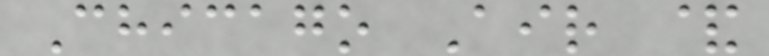Chicago Air &
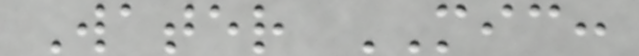Water MIC:
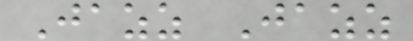Jazz Jazz
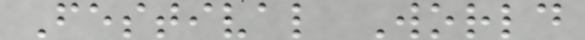Festival World
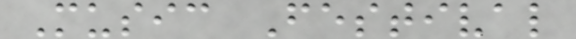Music Festival
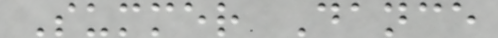Summer Dance
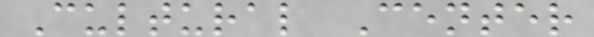Cultural Center
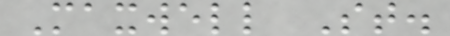Maxwell St.
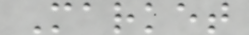Market
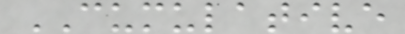CUMULATIVE
